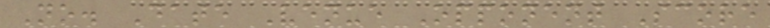No. Date Venue Opponent Score
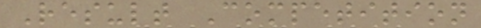Result Competition
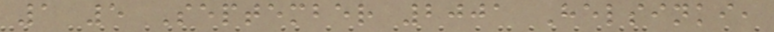1 5 September 2001 Helsinki,
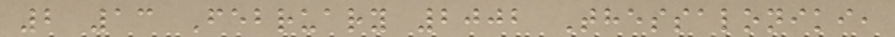2 13 February 2002 Thessaloniki,
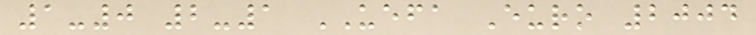1-0 2-1 UEFA Euro 2004
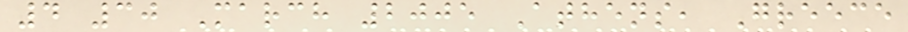4 30 March 2005 Athens, Greece
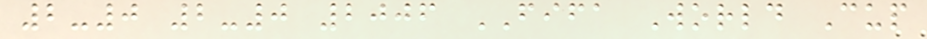2-0 2-0 2006 FIFA World Cup
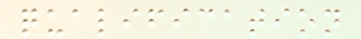qualification
